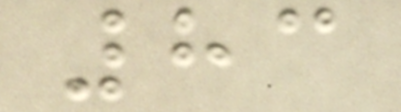83
